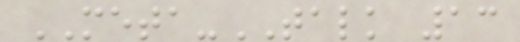META-TALK 13
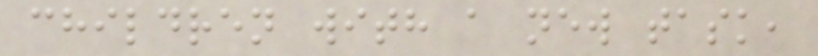children with a new task,
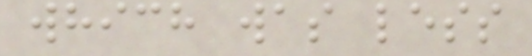which was less
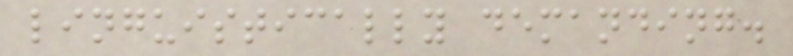linguistically demanding.
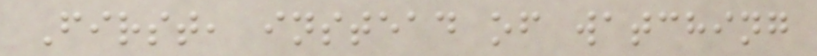First, instead of watching
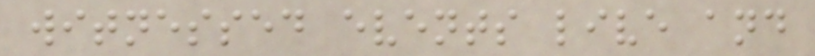witnessed events live and
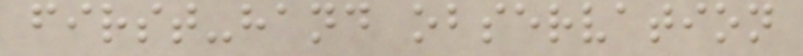first-hand observation
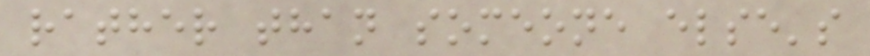rather than someone else's
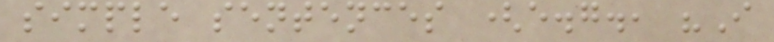simple sentences (e.g., "I
